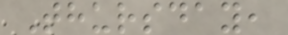Thursday,
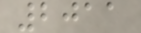2011
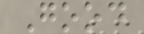Good
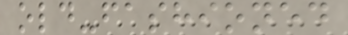old-fashioned
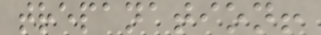trepanation!
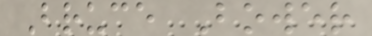Bruce Bower
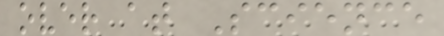over at Science
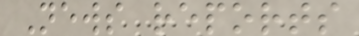News reports
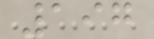197
